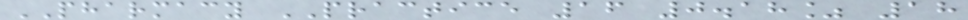PHARMACY PRACTICE 16 0.18% 18
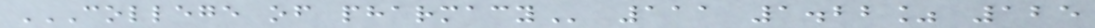COLLEGE OF PHARMACY 111 1.22% 125
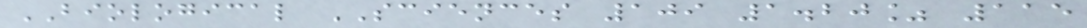BIOLOGICAL SCIENCES 109 1.20% 115
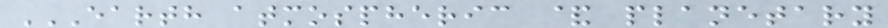EARTH ATMOSPHERIC & PLANETARY
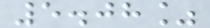5.08%
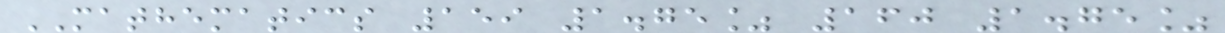MATHEMATICS 159 1.75% 160 1.75%
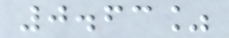0.63%
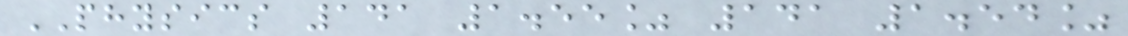PHYSICS 141 1.55% 141 1.54%
